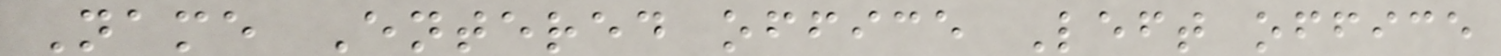Name Entered office Left office
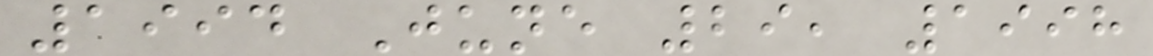1994 June 29, 1998
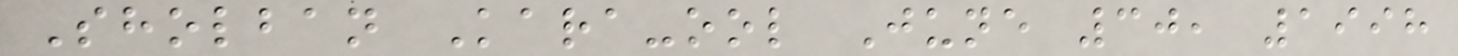Sholban Kara-ool June 30, 1998
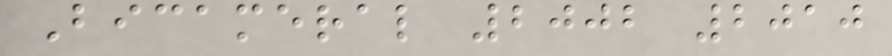Bicameral 2002 2010
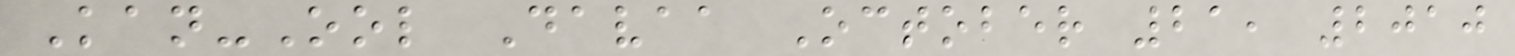Kan-Ool Davaa October 21, 2010
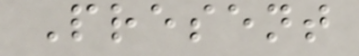Present
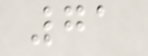71
